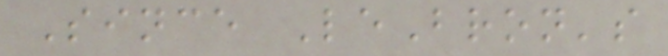Since LeBron's
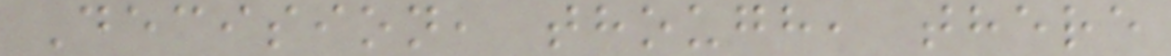Decision, though, there
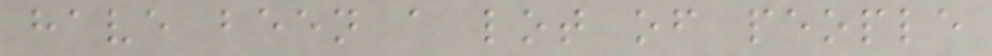have been a lot of people
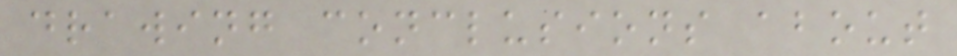drawing conclusions about
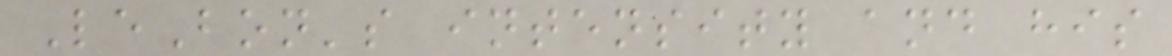LeBon's intensity and his
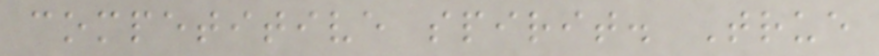competitive spirit. True
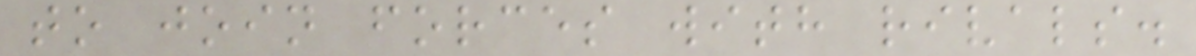to join forces with rivals.
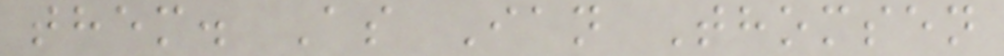them. As Ian Thomsen
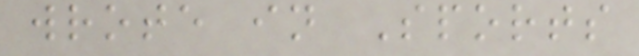wrote in Sports
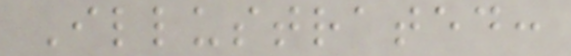Illustrated:
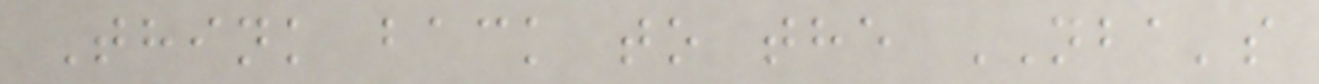Think back to the NBA's
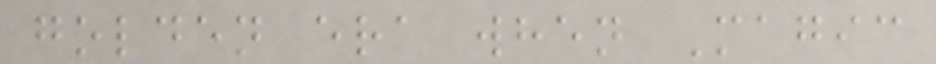golden era when Magic
